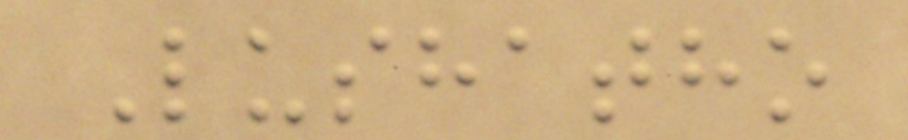Lushatho
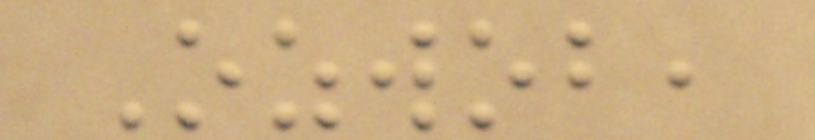Ozwob,
